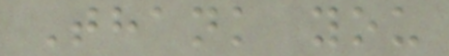Thank you
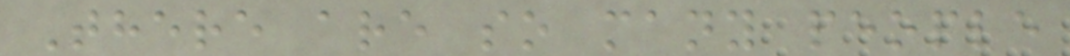There are so many people
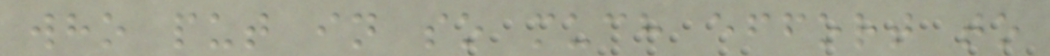who put in so much effort to
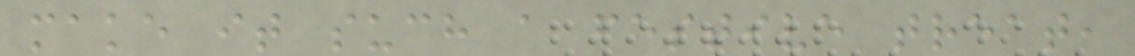make it such a festive treat,
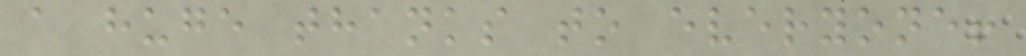a huge thanks to everyone!
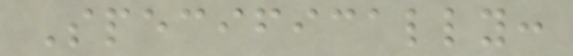Specifically:
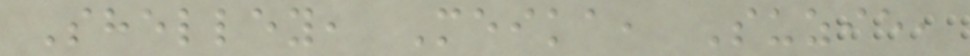Shelley, Meika, Suzie,
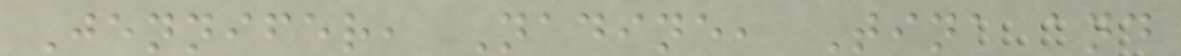Jennifer, Nadine, Tina and
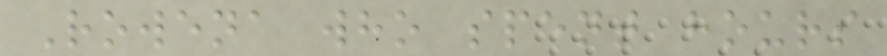Rowena who spent hours
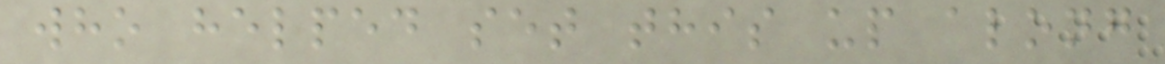who helped set this up along
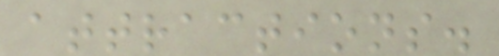attractions.
